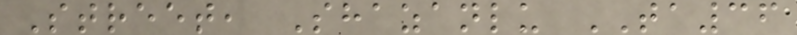Street, Shazanlu TA36
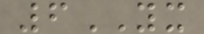6YX
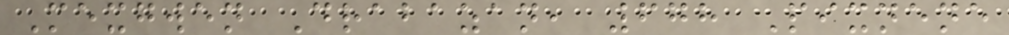Mexgwen Drabazan, 678 Pixnene
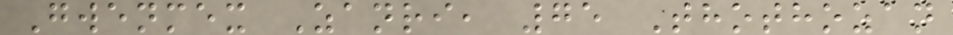Gwenmex Zanri, 75 Thothozan
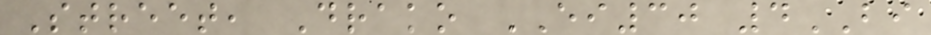Street, Drako EI30 4BI
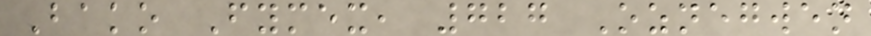Bako Fymex, 727 Oznegwen
